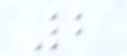2
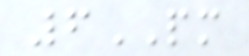6PM
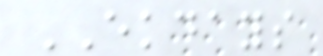EKDAYS
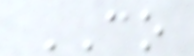CO
